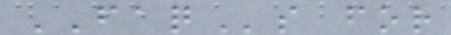FAQs for
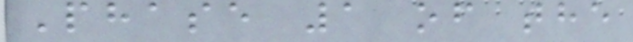Phase 1 of the
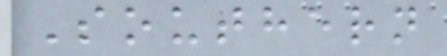Southern
